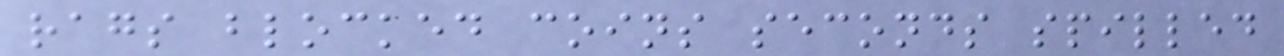rags blocked coins seconds spilled
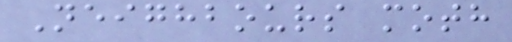Neighbours moth
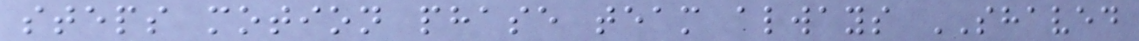steps motion phase team always SHAVED
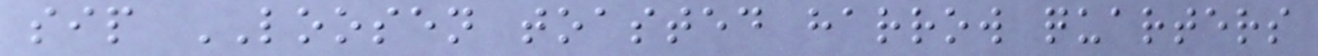sip LOOSEN toasted harrow quarters
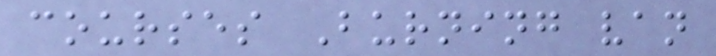courses Burning van
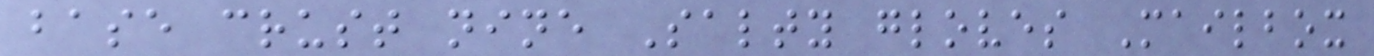base crust nine Salty gloves Mailbox
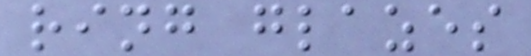ring glazes
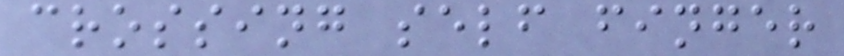crossing self finger
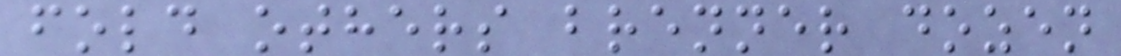fold others brenner dozen
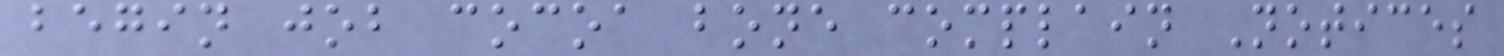begin job cocoa bone complain Notices
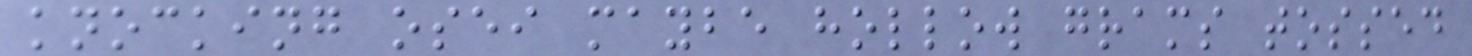knocking osei maybe hollow grams tossed
